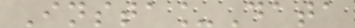Insta_Data
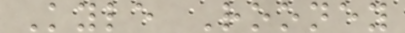Kyle Rooney
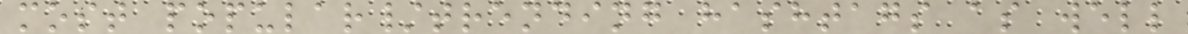most popular/trending hashtags as well
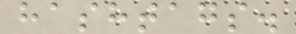hashtags.
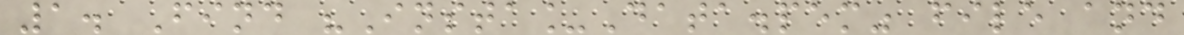1. Find "Insta_Data.pem" file and
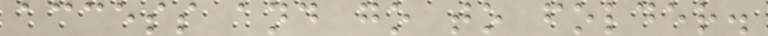access and go to folder.
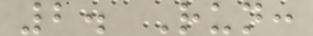2. Run:
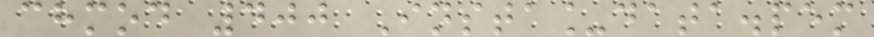chmod 400 Insta_data.pem
